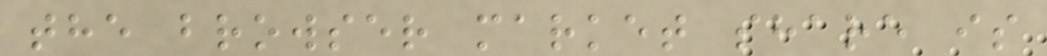the browser market share is
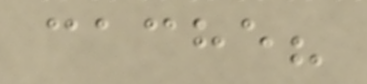cache?
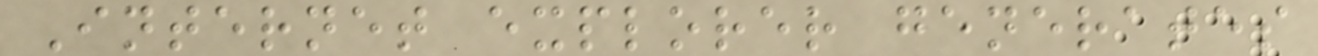Internet explorer generates
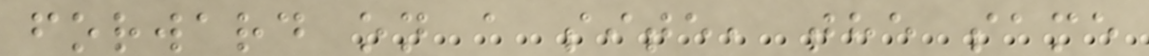forward on a site, the same
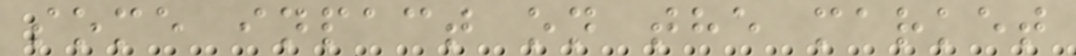some inpact on the market
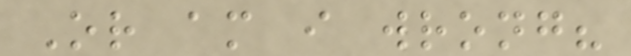Or am i wrong?
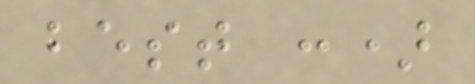best :)
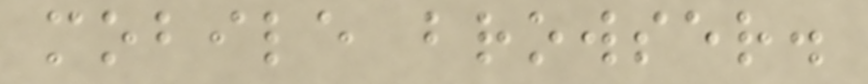mobile browser.
